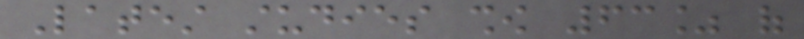Latest studies show 63% of
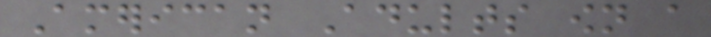American Adults own a
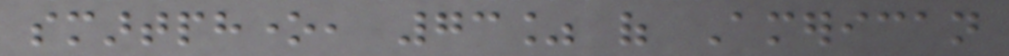smartphone, 73% of American
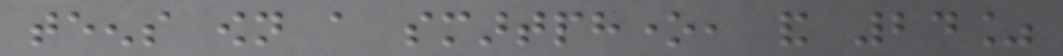teens own a smartphone, and 24%
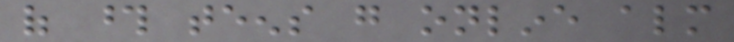of those teens go online almost
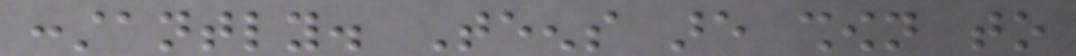constantly. Teens are shown to
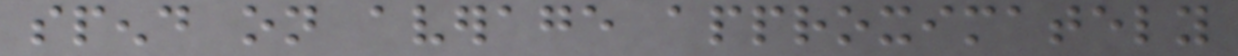spend on average approximately
